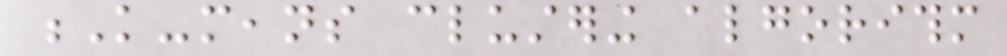K-means clustering algorithm
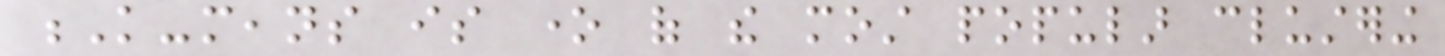K-means is one of the most popular clustering
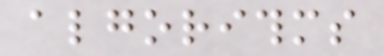algorithms
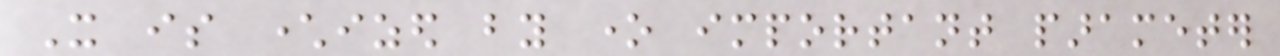It is characterized by one important parameter
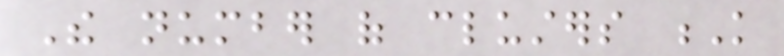The number of clusters K
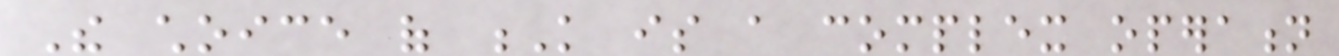The choice of K is a complex operation
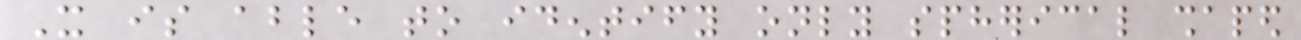It is able to identify only spherical shaped
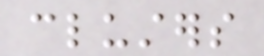clusters
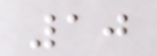10
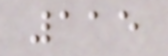115
